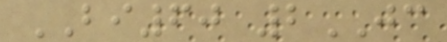BI60 2JC
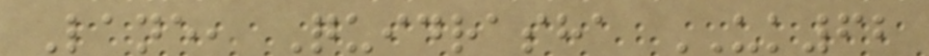Lane, Quidrasha UK62
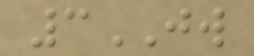3JW
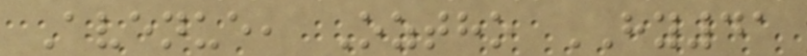Avenue, Oztho HY41
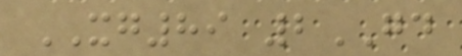XG89 2GD
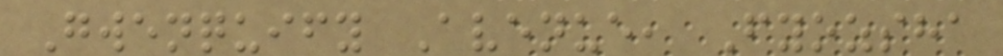Gwenquify Avenue, Fyozsha
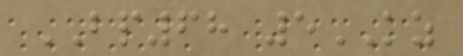BP68 5KZ
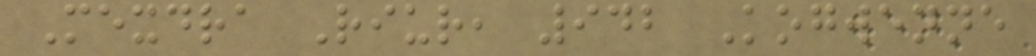Mexdra Riur, 942 Kogwenne
